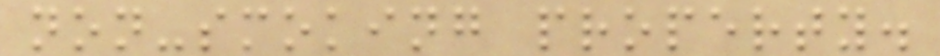non-smoking property.
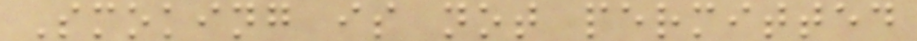Smoking is not permitted
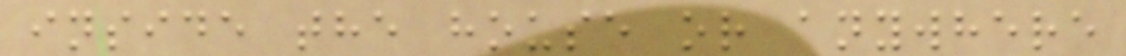inside the house or anywhere
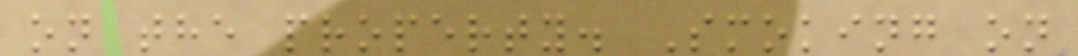on the property. Smoking on
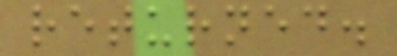returned.
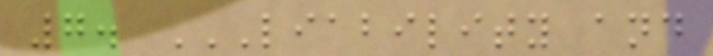7. LIABILITY AND
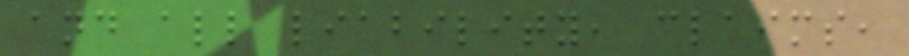and all liability, claims,
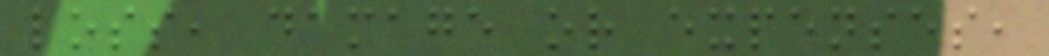loss, damage or expenses,
